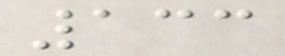133
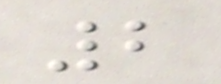2
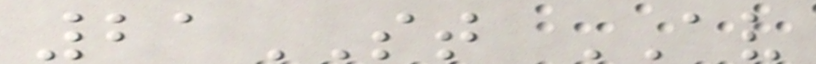21ST AV
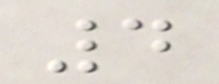4
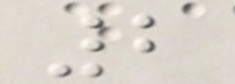2
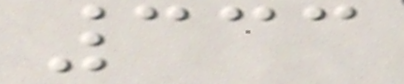333
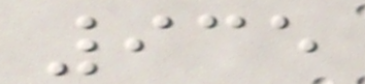935
